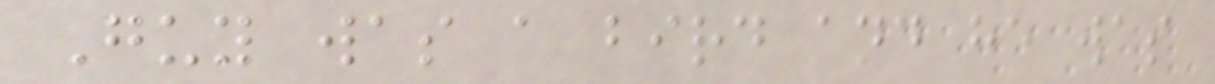Guy was a bird and he was
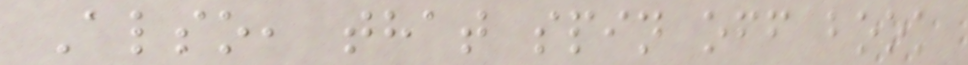Also, that spin off book
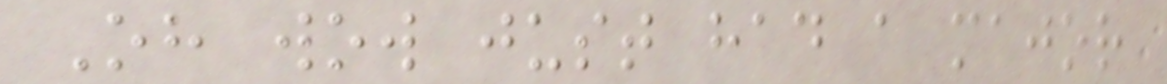Oh wow just had a major
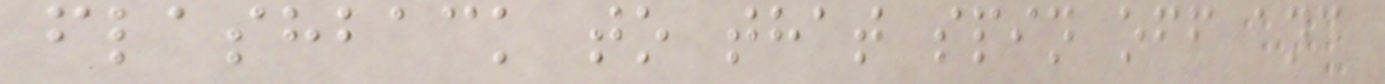flashback to that spin off and
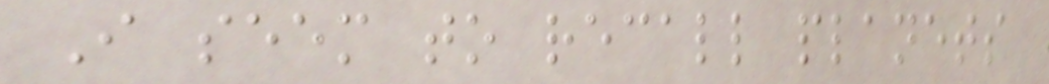I seem to recall planets
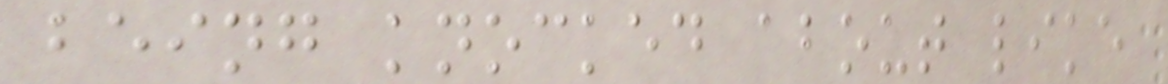being knocked about like
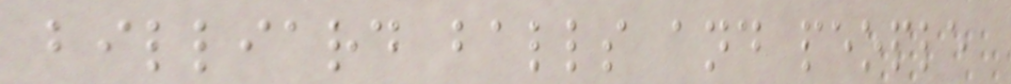billiard balls and people
